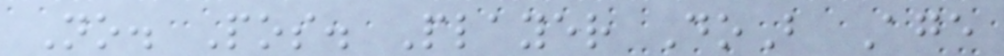No. Pos. Player DoB Age
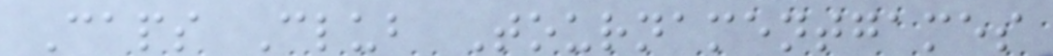Caps Club Tournamentgames
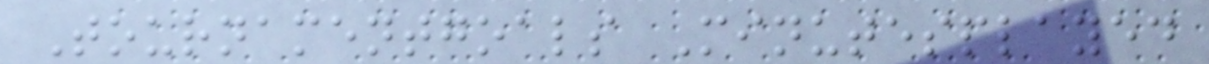Tournamentgoals Minutesplayed
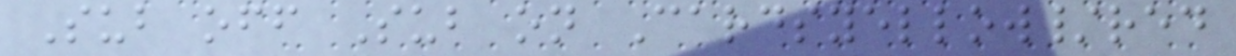Sub off Sub on Cardsyellow/red
